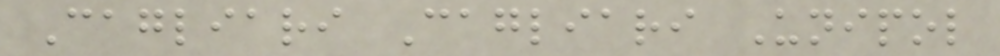Cagliari Cagliari Unipol
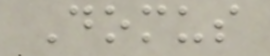Domus
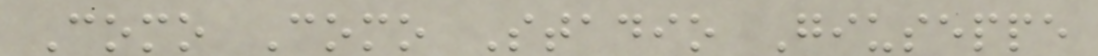Como Como Stadio Giuseppe
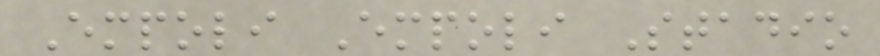Empoli Empoli Stadio
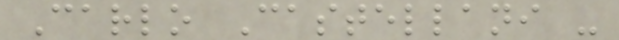Carlo Castellani -
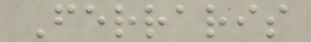Ferraris
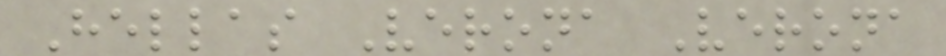Hellas Verona Verona
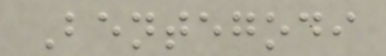Bentegodi
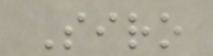Siro
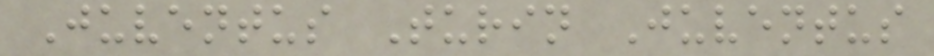Juventus Turin Juventus
